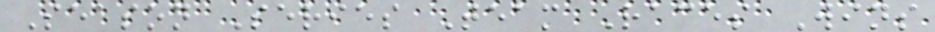Season Series Team Races Wins
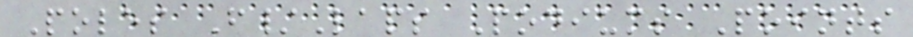Poles F/Laps Podiums Points
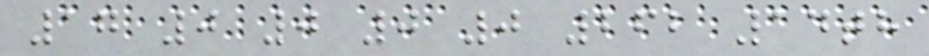17 0 0 0 0 262 14th
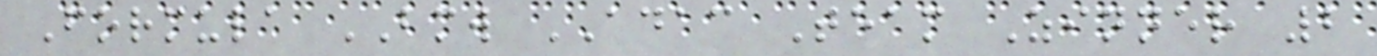Formula BMW ADAC Team Zinner 2
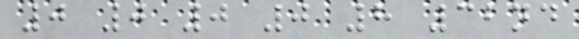0 0 0 0 8 32nd
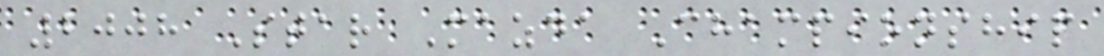2008 Star Mazda Championship
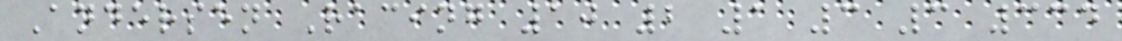Andersen Racing 10 2 1 3 3 334
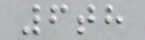6th
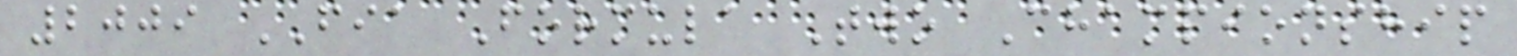2009 FIA Formula Two Championship
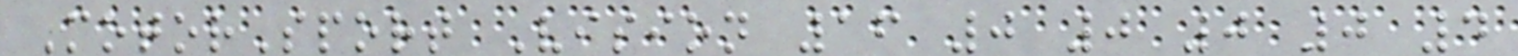MotorSport Vision 16 0 0 0 0 4
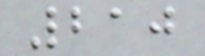210
